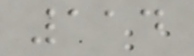114
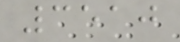3510
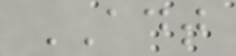ADT
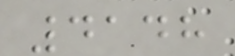4148
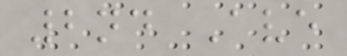2nd Ave
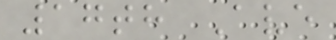17th Ave
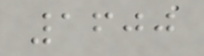1600
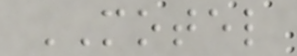MOTEL
